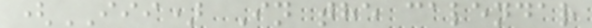(III) In the calendar
